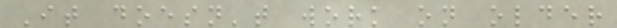It doesn't work on older
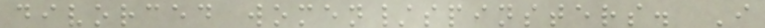divorced women/spinsters. I
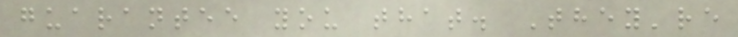guarantee you that. They're
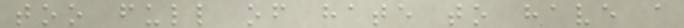too full of hate to have a
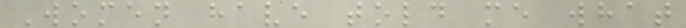Women have told me what
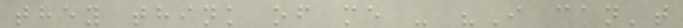they think of me - "I can't
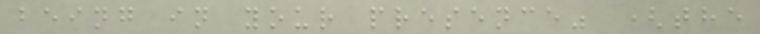being in your presence" (the
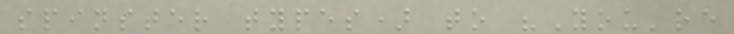spinster types) to "You're
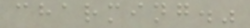charming."
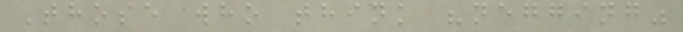Those who think "negging"
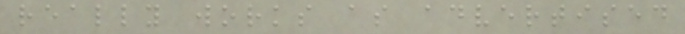really works as advertised
